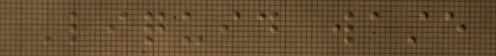Liquid waste
